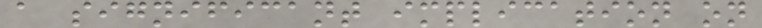a significant implication on
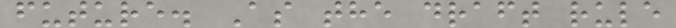future. As the draft rule
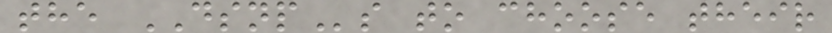the DSNPs to choose their
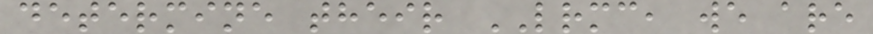determine their LRMC, we are
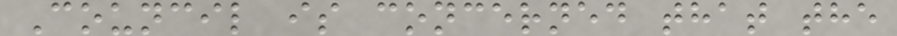Council is concerned that the
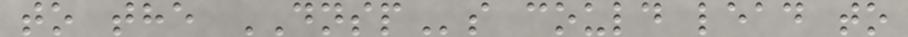to the DNSPs could lead to
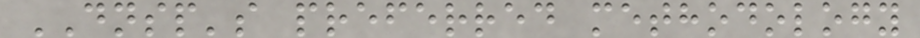DNSP's preferred methodology
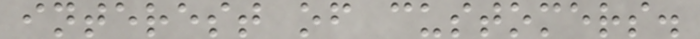interest of customers.
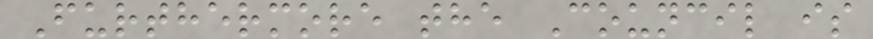Furthermore the Council is
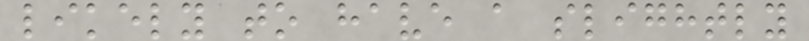likely to have a slightly
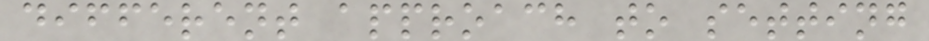different approach to setting
